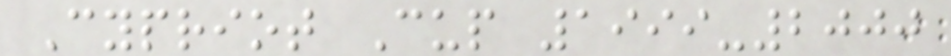Cypriot Cup 1999-2000
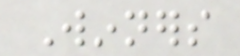Winners
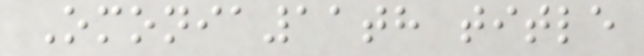Omonia11th title
